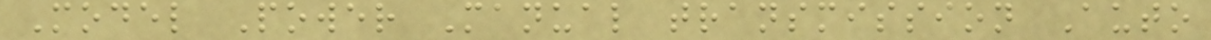Model Power Manual transmission Auto
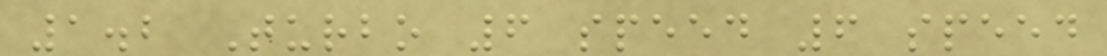1.2 Turbo 6 speed 6 speed
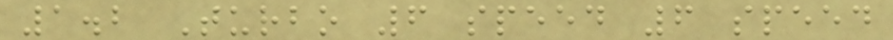1.2 Turbo 6 speed 6 speed
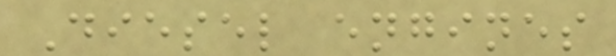Diesel engines
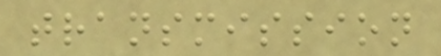transmission
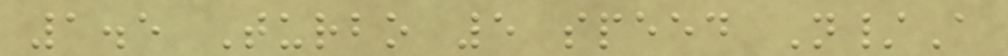1.5 Turbo 5 speed N/A
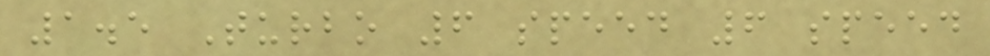1.5 Turbo 6 speed 6 speed
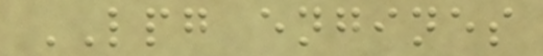LPG engines
